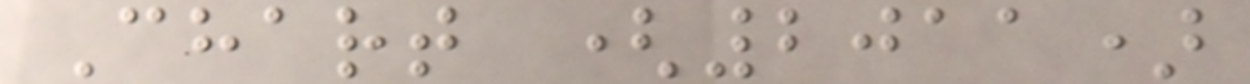Chart (2011)
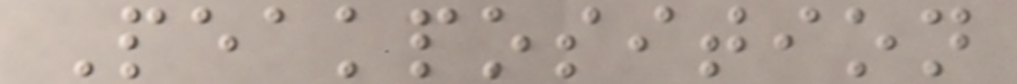Peakposition
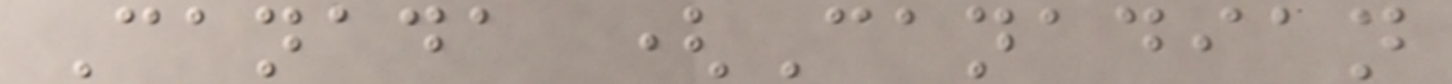Canada (Canadian
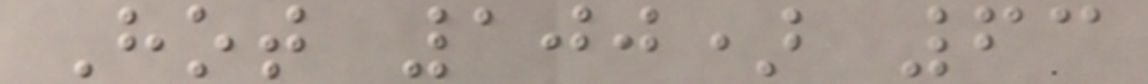Hot 100) 63
